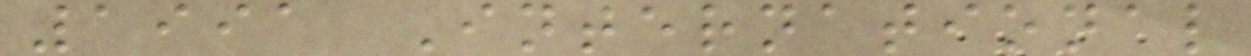1991 International
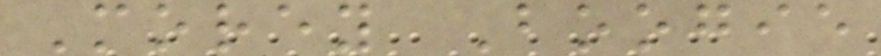Morey Boogie
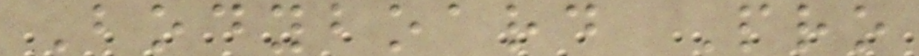Bodyboard Pro
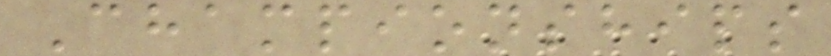Championships
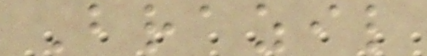Brazil
